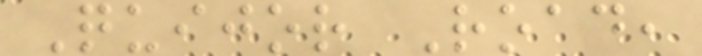Quijor Road,
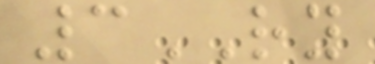3RY
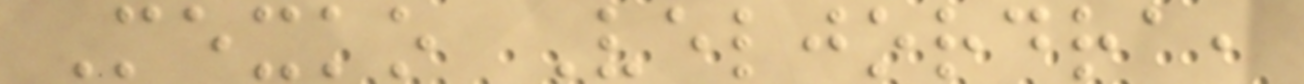Mexko Veljordra,
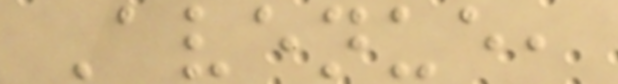Avenue,
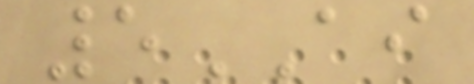5AI
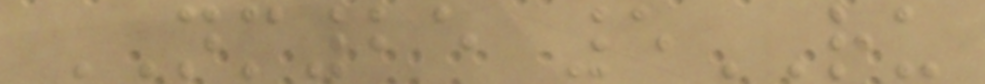NM25 5RU
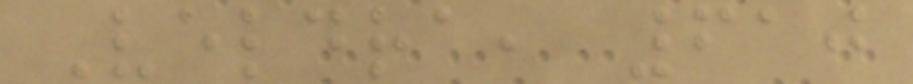Veldra, 610
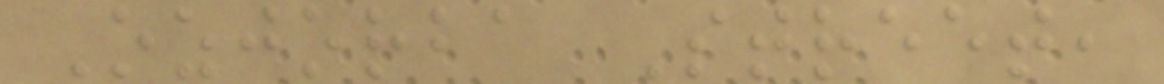Ozjorba Street,
